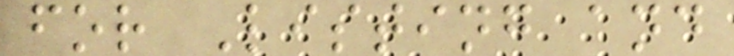for Listing and
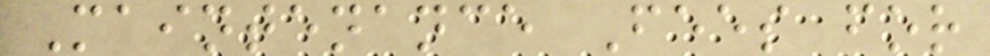Maintenance Fees for
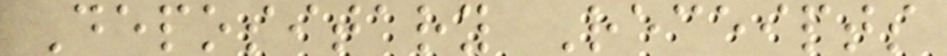Depositary Receipts
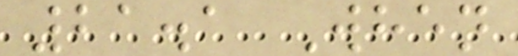21.1 When
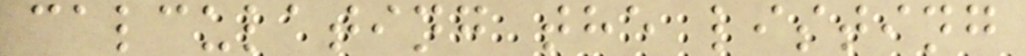calculating the listing
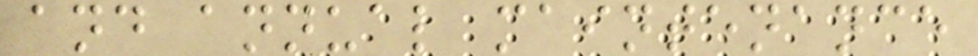and annual maintenance
